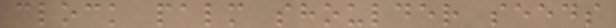clock palm shoulder seeds
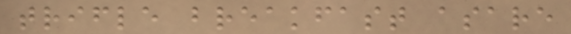trifle breakfast asare
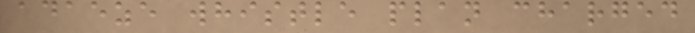adaeze whistle plan charged
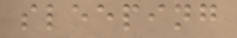sleeping
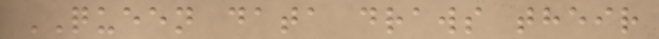QUEEN data draws their
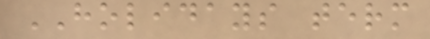HOLIDAYS term
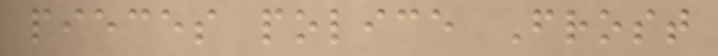pieces police Frost
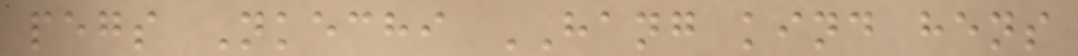pegs Nkechi HANG kind hens
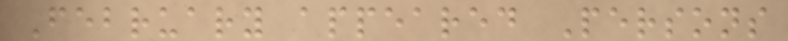February appeared Persons
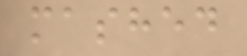mashed
